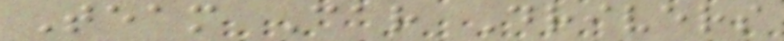Team Car Drivers
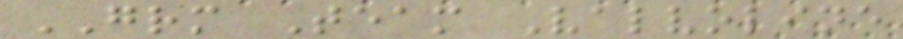GRM Team Valvoline
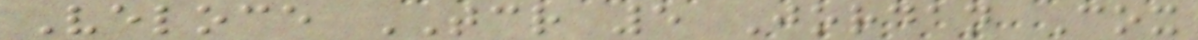Veloce TCR 5 Jordan Cox
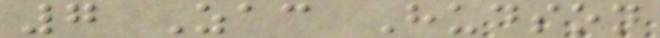7 Zac Hudson
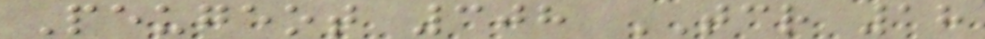Peugeot 308 TCR 18
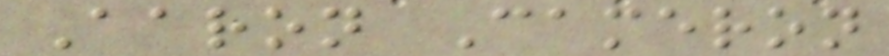Aaron Cameron
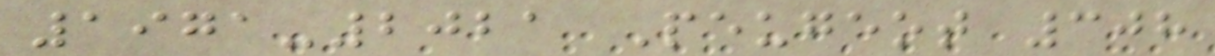1971-2021 Peugeot 308
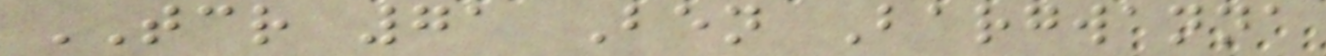TCR 71 Ben Bargwanna
